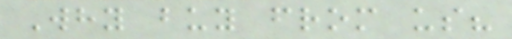Why buy from us?
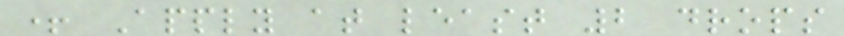+ Apply at least 2 drops
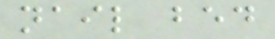nail bed
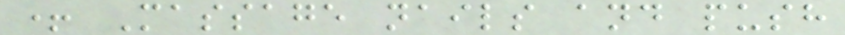+ Massage nails and push
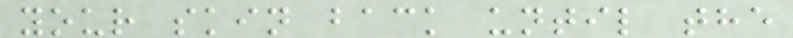your skin back until the
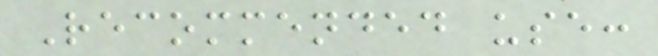Recommended use:
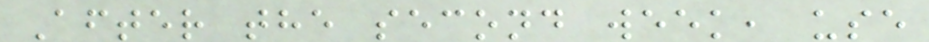After the second week, use
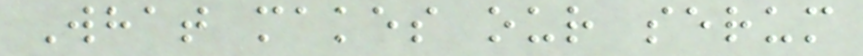What makes our serum
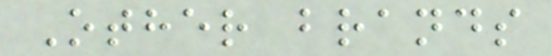Other brands
